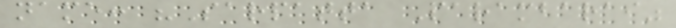name: "Sarpatta Parambarai"
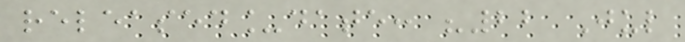released_date: "22 Jul
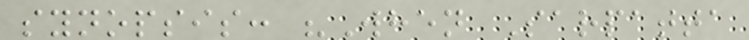synopsis: "When Sarpatta
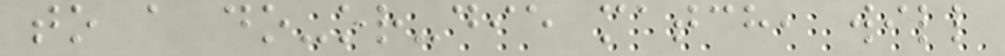to a do-or-die match, will
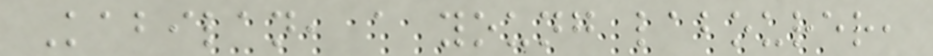Kabilan, a young labourer,
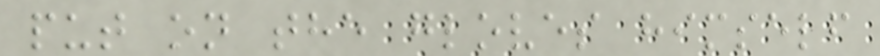put on the gloves himself
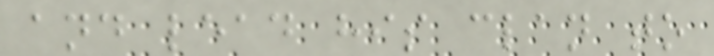and lead his clan to
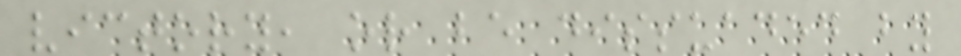victory, or be dissuaded by
